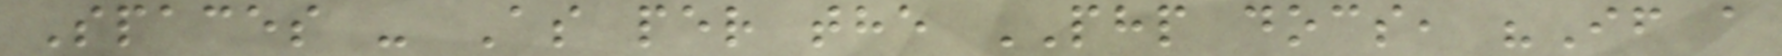Spaces - As per the PHP docs, "If a
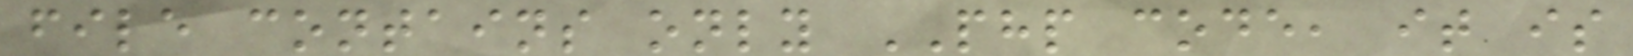file contains only PHP code, it is
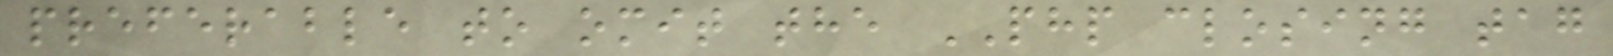preferable to omit the PHP closing tag
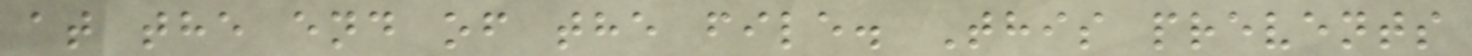at the end of the file. This prevents
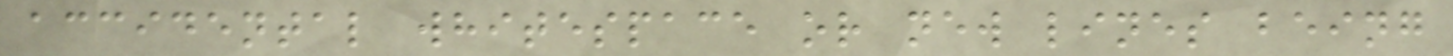accidental whitespace or new lines being
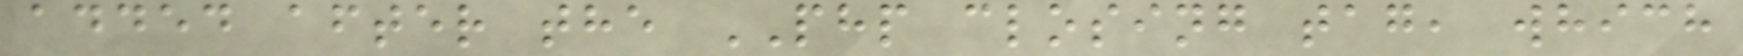added after the PHP closing tag, which
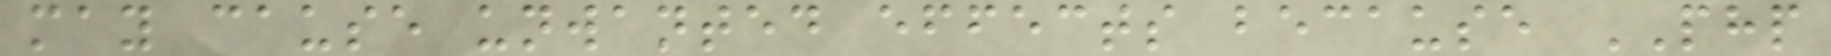may cause unwanted effects because PHP
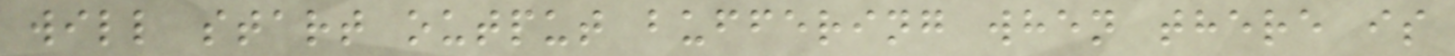will start output buffering when there is
